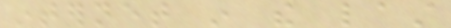internet in the last
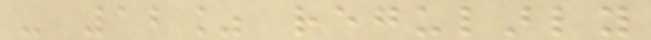- 12% regularly
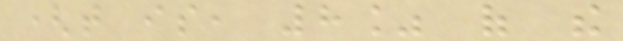(that is, 8% of the
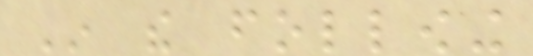In the following
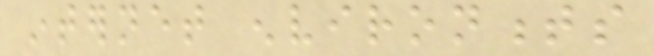internet environments
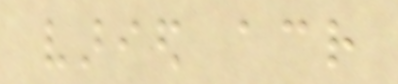varied across
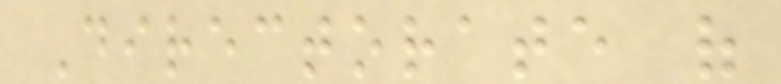Directorate of
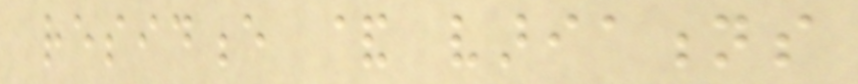residence & variations
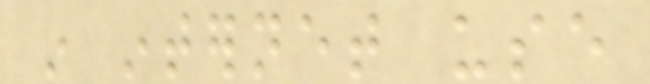in internet use
